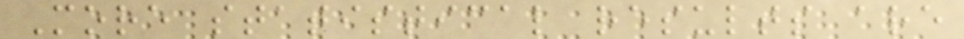More statistical results are
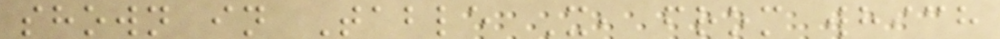shown in Table X, from which
